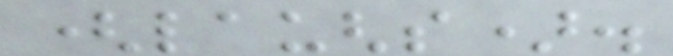(laughs).
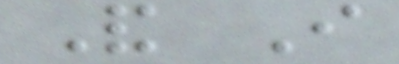And I
